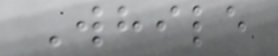While
